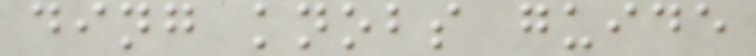ding knobs guide
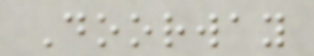Doorway
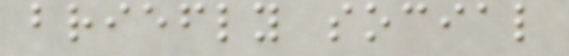briefly social
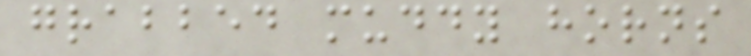grabbed muddy horns
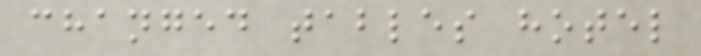changed tables hotel
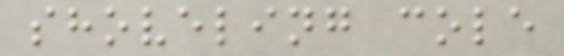shoveling cole
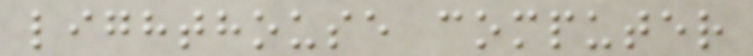lighthouse computer
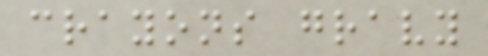crayons gravy
